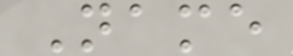Name
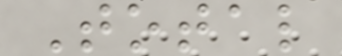Total
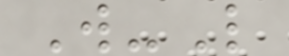W-L
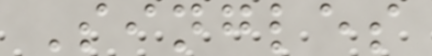Singles
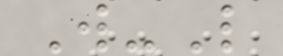W-L
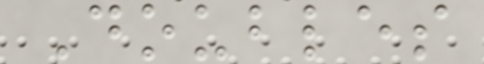Doubles
